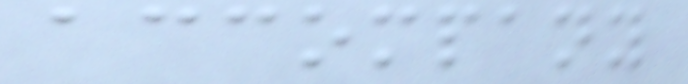accompany
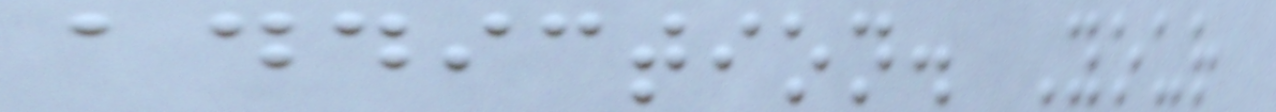addiction. Your
